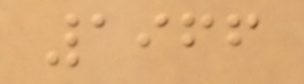1966
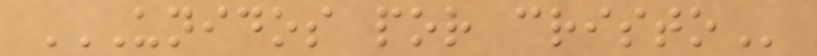UNIDOS POR CRISTO
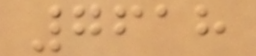7618
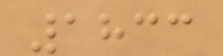1833
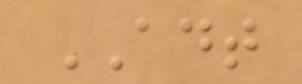ADT
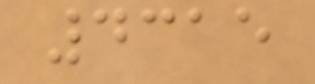4315
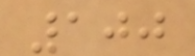100
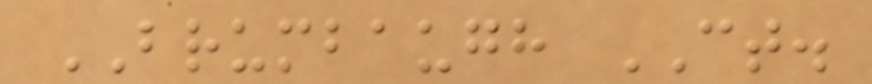BRUMBAUGH CT.
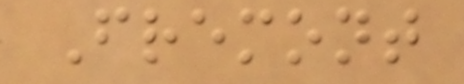Fremont
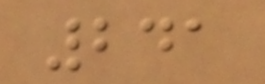241
